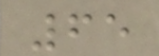65
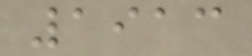1913
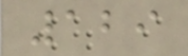129
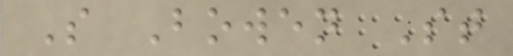S Bowen St
